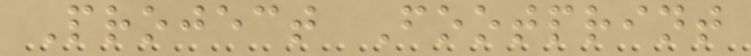Project Footprint
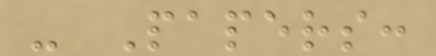- Papers:
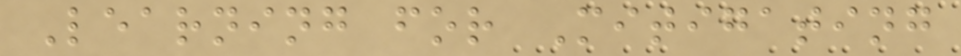Learning for Mitigating
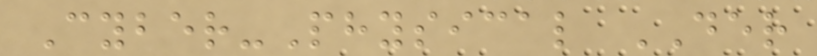Cyber-Physical DER
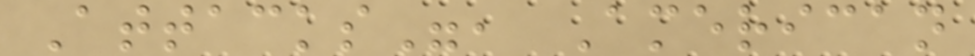Attacks", American
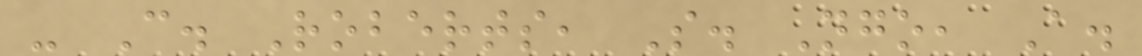- C. Roberts, S. Ngo, A.
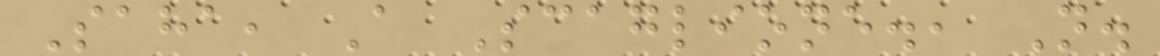Saha, A Scaglione., N.
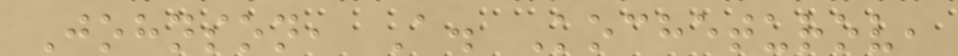Johnson, A. Kocheturov,
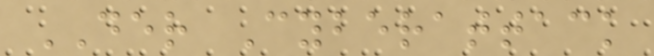DER Cyberattack
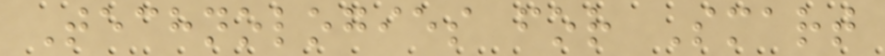Technologies for Smart
